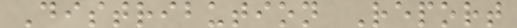Distribution Report
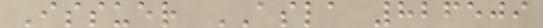Issuer ASLA 826509
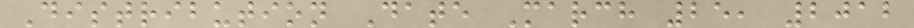Distribution Date March 25, 2012
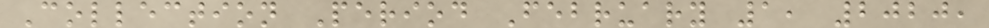Collection Period February 1, 2020,
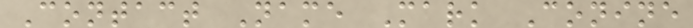Contact Name Mark Conine
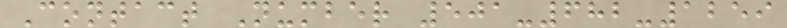Contact Number 501-682-1259
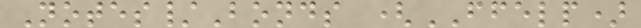Notes/Bonds (FFELP)
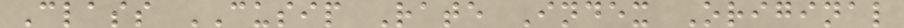Class CUSIP Rate Index Original
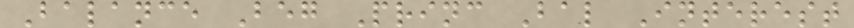Balance Beg Princ Bal Interest
